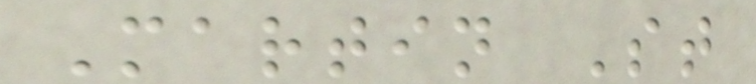Martin St
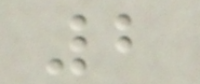2
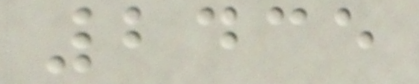2435
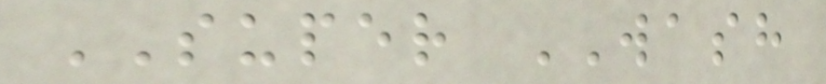SUPER WASH
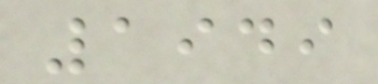1949
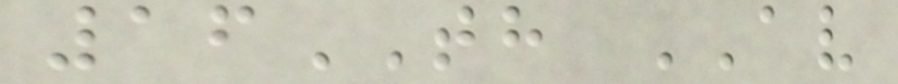16TH AV
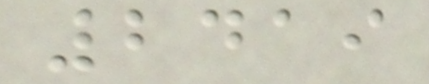2419
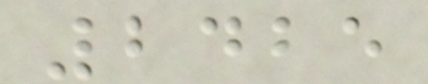2425
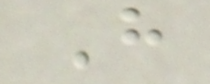H
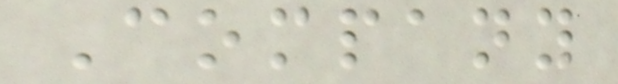Company
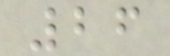26
